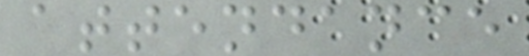attendance
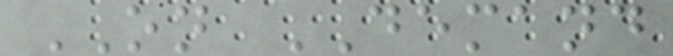ON DEMAND
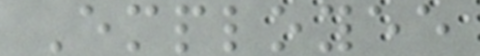Employee
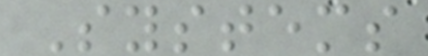Systems
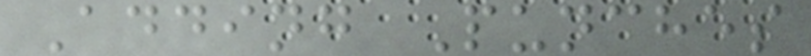Adding Punches
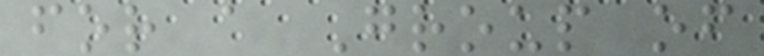for a Group of
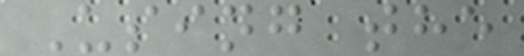Using the
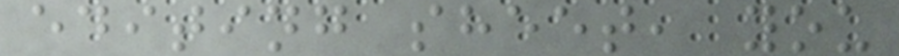editing sheet, you
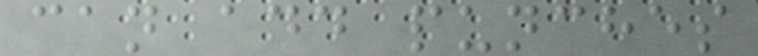can add punches
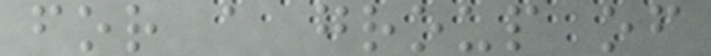for a group of
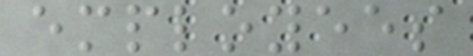employees
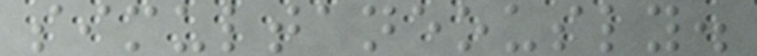simultaneously.
